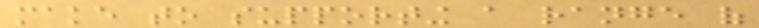make to supporting a range of
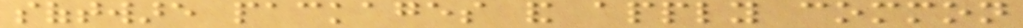software packages and apply common
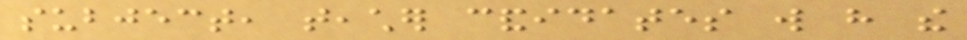subject, teacher candidates will have the
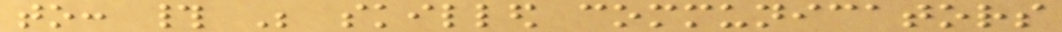to: # Be skilled communicators
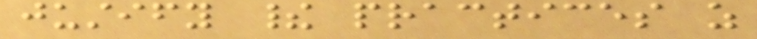justify their practices as
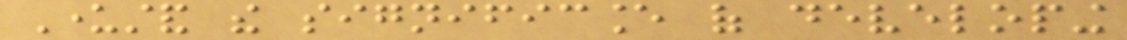Understand the significance of developing
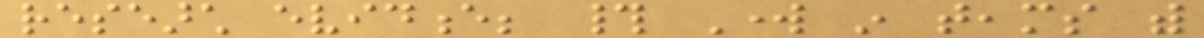research evidence; # Work in teams with
